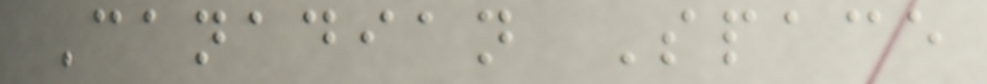Canadian Space
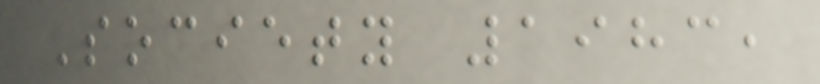Society 1983,
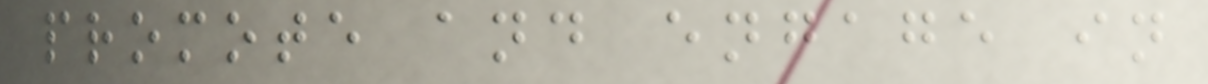promote and engage in
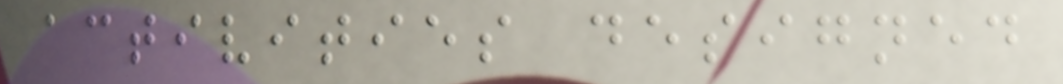activities designed
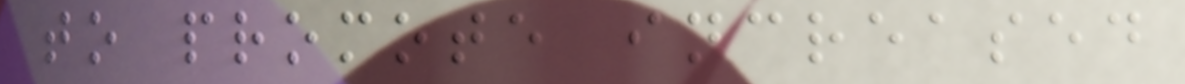to promote increased
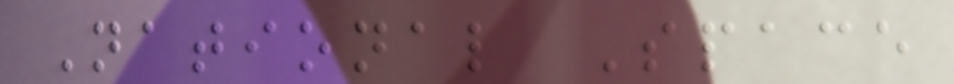National Space
